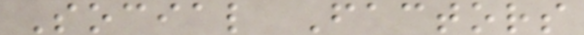Social Factors
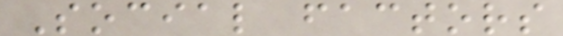Social factors
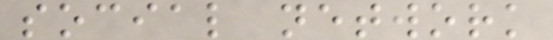social network
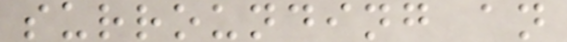surrounding an
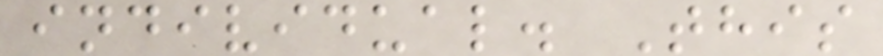individual. This
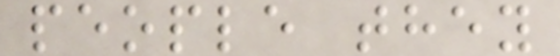people they
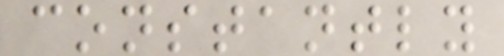constantly
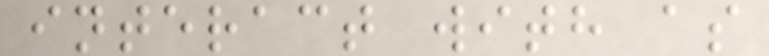interact with as
